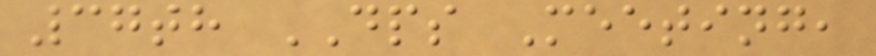37th DPS Meeting,
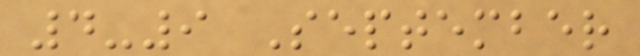4-9 September
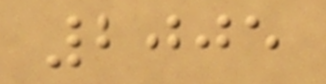2005
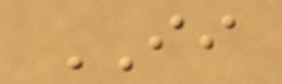II
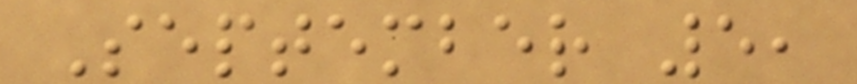September 5,
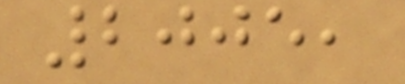2005,
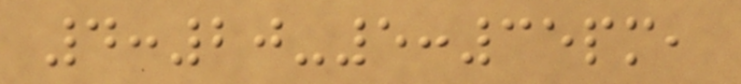4:20-5:35pm,
